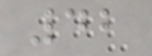42
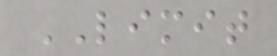LIMIT
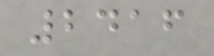2416
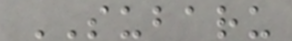SUBARU
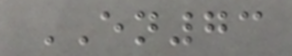EN73
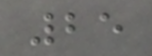25
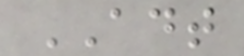ADT
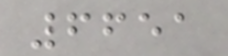6651
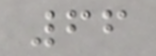66
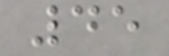45
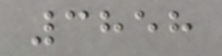3858
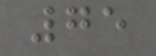75
